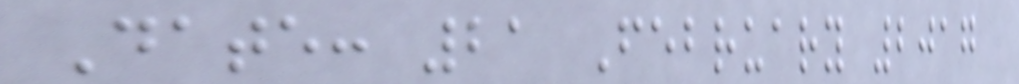Date: 21 February 2017
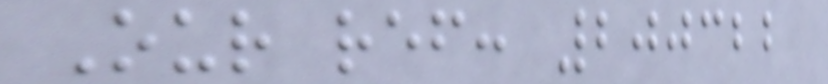Our ref: 200322
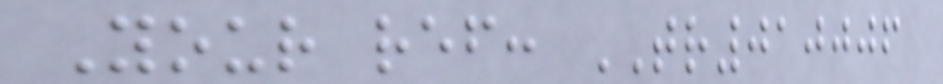Your ref: TR010006
